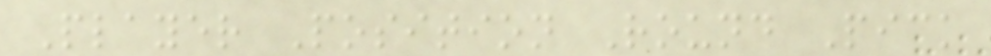Player Position Round Pick
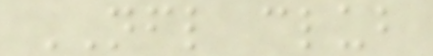NFL club
